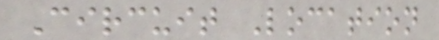Circuit Location
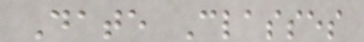Date Classes
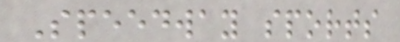Speedway sports
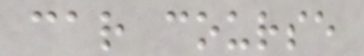car course
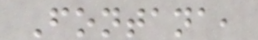Fontana,
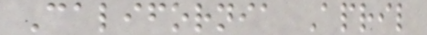California April
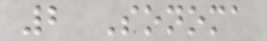2 Sonoma
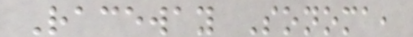Raceway Sonoma,
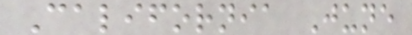California June
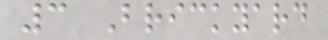3 Brickyard
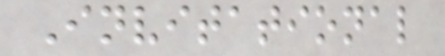Invitational
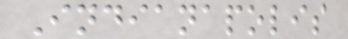Indianapolis
